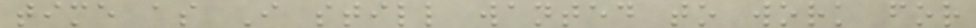time as I still wanted to work for
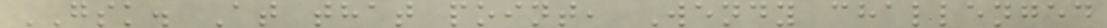GSK. At that point, Wendy challenged
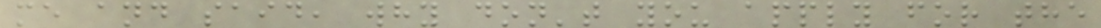me and said, why don't you apply for the
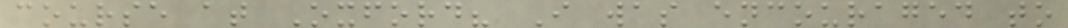course at Oxford? I was encouraged to
